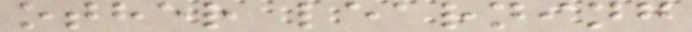other learning
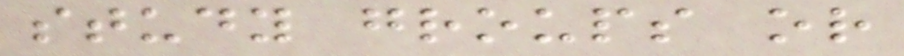study groups or
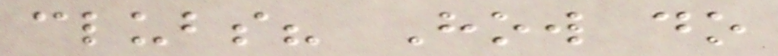clubs? How do
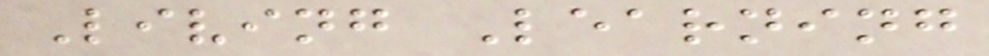Living Learning
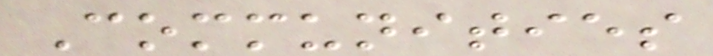Communities
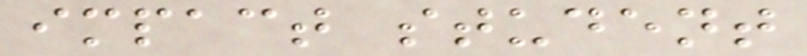impact student
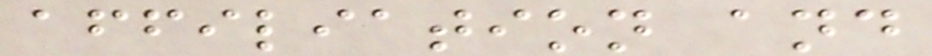affiliation and
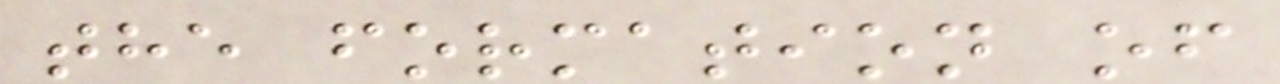the formation of
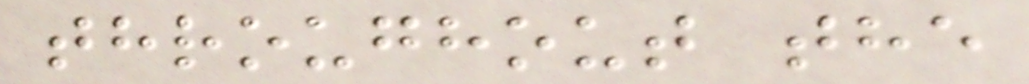throughout the
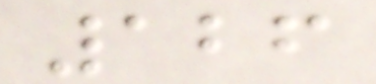126
